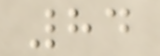84
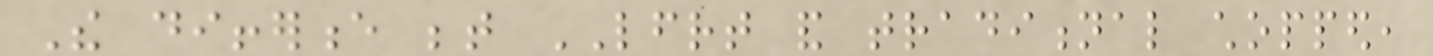The difference between LFRT and traditional chopped,
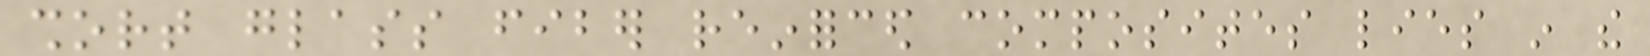short glass fiber reinforced composites lies in the
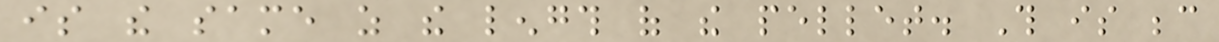is the same as the length of the pellet. This is because
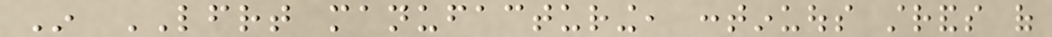In LFRT manufacturing, continuous strands of
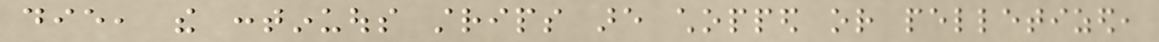die, the continuous strips are chopped or pelletized,
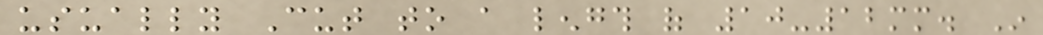usually Cut to a length of 10-12mm. In
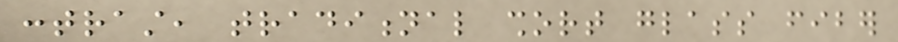contrast, traditional short glass fiber
